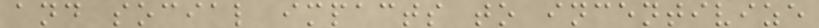and social impacts to incentivize
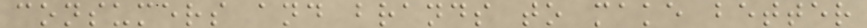consumers and brands to make better
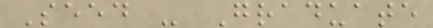Seed - Graduate
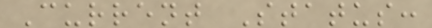Current Status:
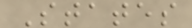States
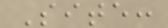Site:
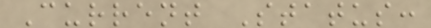Current Status:
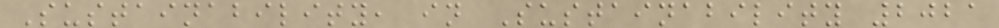Sustainability, in Sustainability 2021
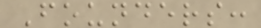Founders:
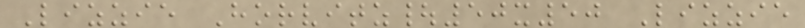Lizzie Horvitz|50x50 Lizzie
